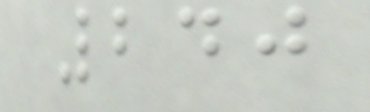240
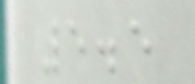5.5
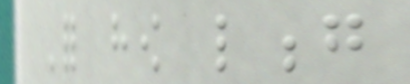For how long
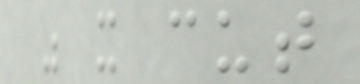was it cut
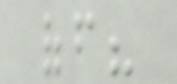off?
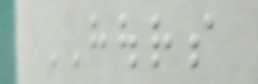HOURS
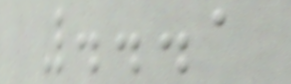...1
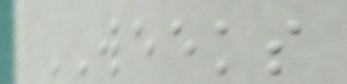WEEKS
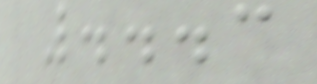...3
